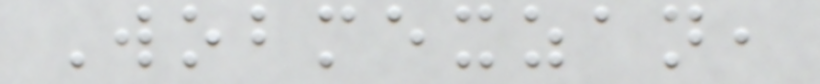Wobmexzan,
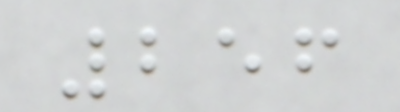256
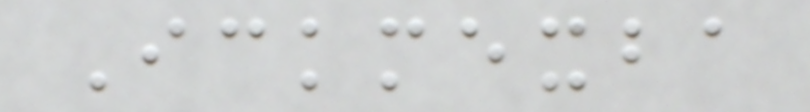Ickmexba
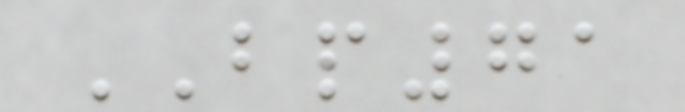BP71
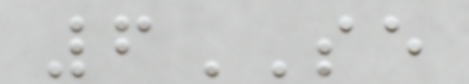6SE
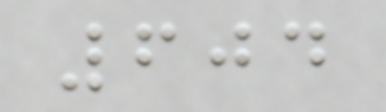604
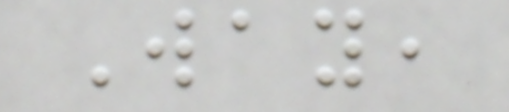Way,
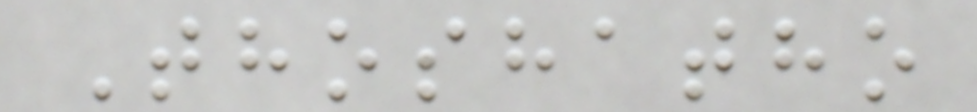Thoshatho
